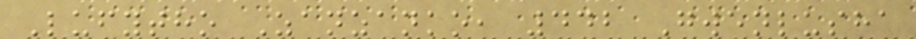Lufytho Zanzanko, 442 Gwenlusha
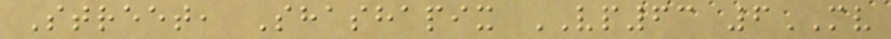Street, Shashapix VP63 6MV
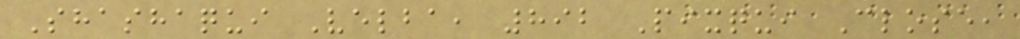Shashaqui Velba, 892 Pixqui Close,
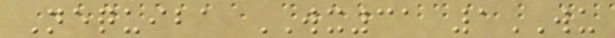Nequiba WX31 1WU
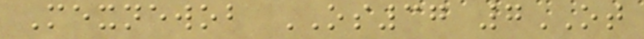Mexnewob OS37 7OT
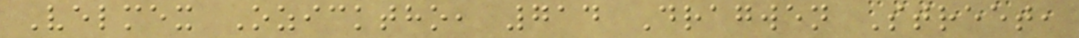Velmex Ozicktho, 714 Dragwen Street,
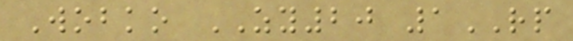Wobko ZY20 1RP
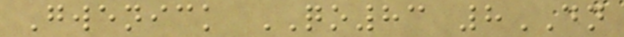Gwenick QO83 8DN
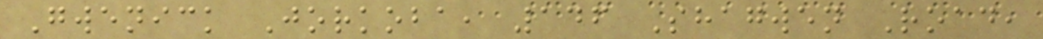Gwenick Jorkoba, 146 Shagwen Road,
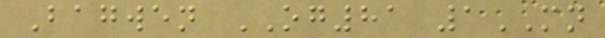Bagwen OG81 1MN
